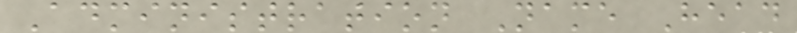Administration Name Head
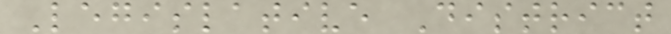Legislative District
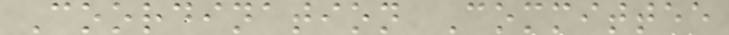Coordination Committee
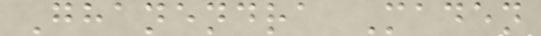Ghanendra Maden
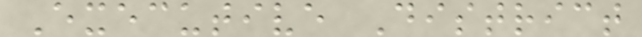Executive District
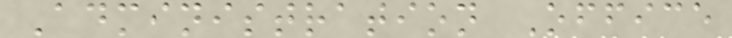Administration Office
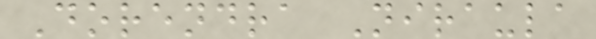Dorendra Niraula
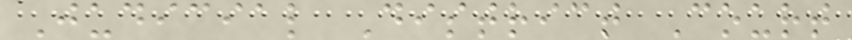Judicial District Court
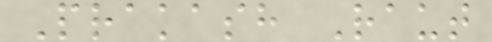Prakash Raut
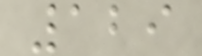129
